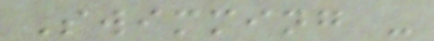Swimming -
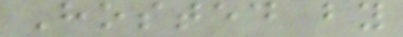Hosted by
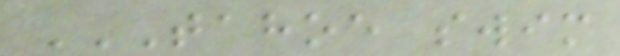TAHOE SWIM
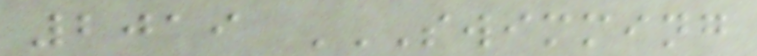2019 SWIMMING
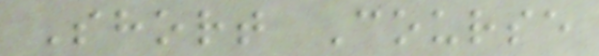Short Course
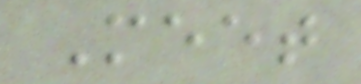Meet
